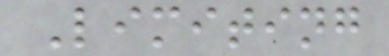Limiting
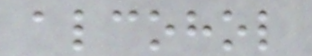alcohol
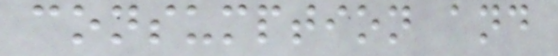consumption and
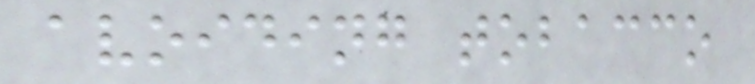avoiding tobacco
